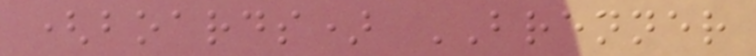(boards) BRENNER
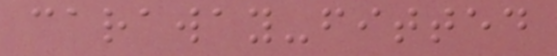caraway-fitted
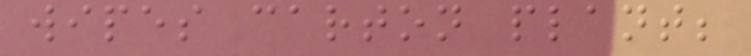wipes carton plant;
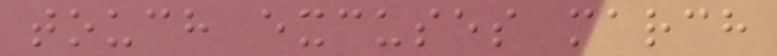touch excuses march
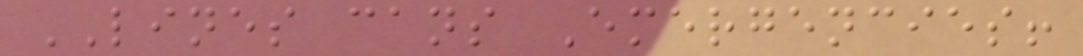LINES cans Emergencies!
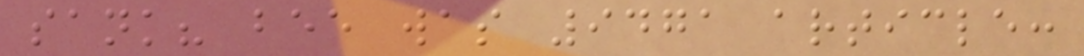sank? bee was 9471 article:
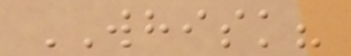WHISK?
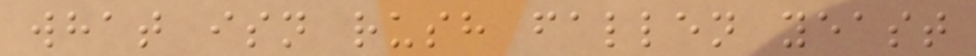what isn rush fallen yeast
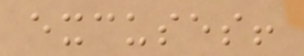excuses!
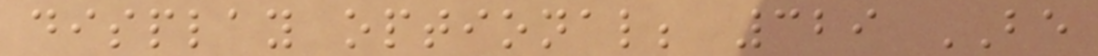display optional; 329 BE
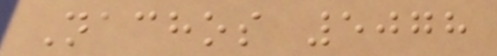Nachos 5078
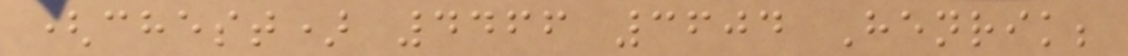(chest) 4466 3604 Henrik;
